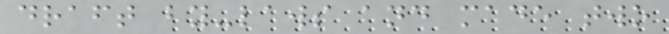draft by-laws and made two
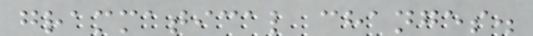grammatical changes.
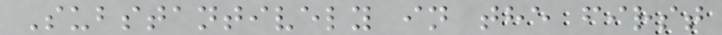Substantively in the first
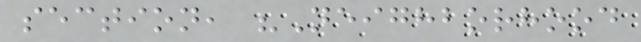section, "Neighborhood
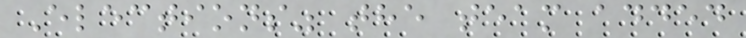Elections" the team added
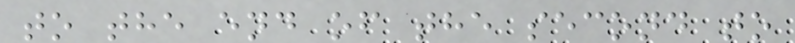to the end of the second to
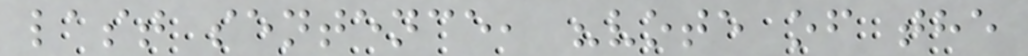last sentence, "vote of the
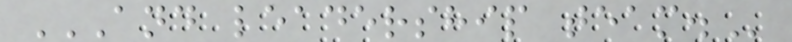AND LEADERSHIP TEAM.
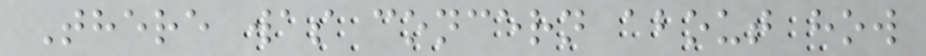There was concern about how
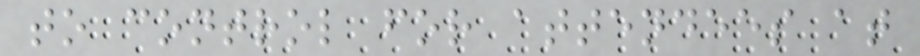to control for attendees at
